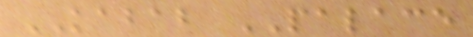KABAB PALACE
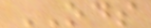ODS
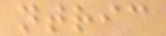ntric
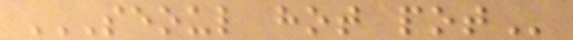SEOUL HOT POT
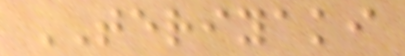TERIYAKI
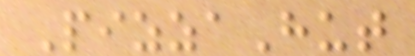PizzaHut
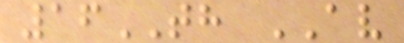16TH AV
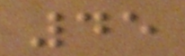45
